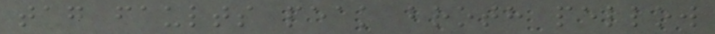tag faults peak broth pellow
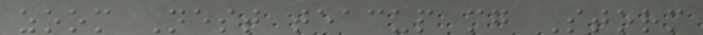zoom Nest teacup mg Storm
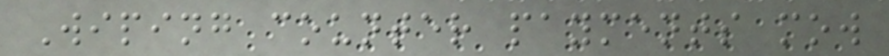Wiping counter payments mow
